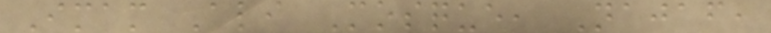Imam Ali Mosque, Najaf,
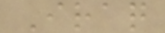Iraq
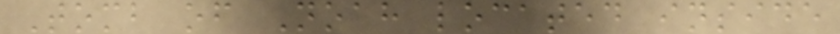Tomb of Noah located inside
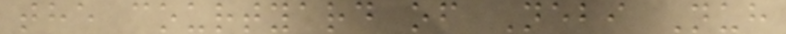the courtyard of Nebi Nuh
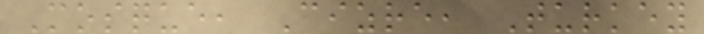Mosque, Cizre, Turkey
